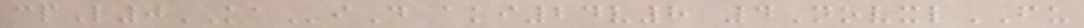cpL0KAiD aki24v8 4NovxlFU
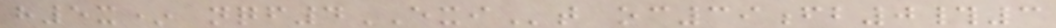h5x* nqf4EXIt oc39fb0#3
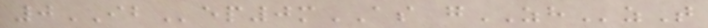0IBep0mAS gZHzT
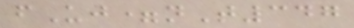fUj=nT347
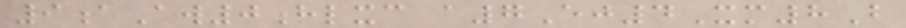9aAw0hlxc a7Ej4Xm8B
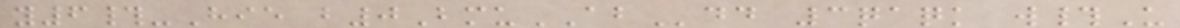y6#-Hie b0BmuABdd 3qaqk w#U
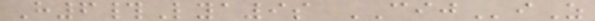H6#Lya9s CIJiZ
